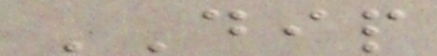DIP
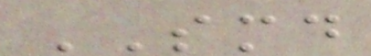SMD
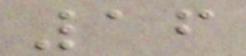16
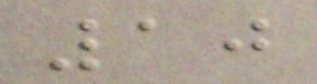10
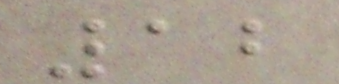12
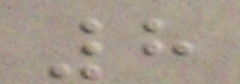8
